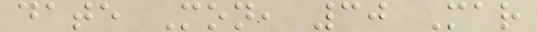date Mon, 30 Mar
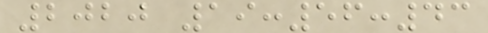2020 19:56:43
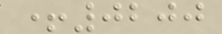+0200
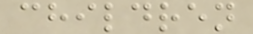children
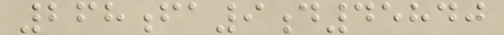268fa9d45840
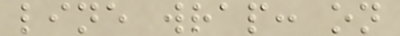line wrap: on
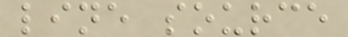line source
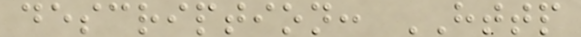description: HTTP
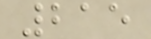215
